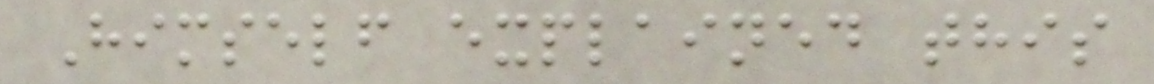Himself explained this
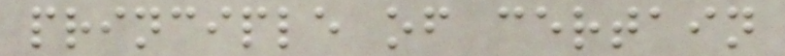principle of certain
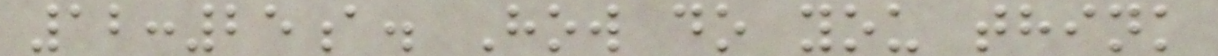12:25a. How do you think
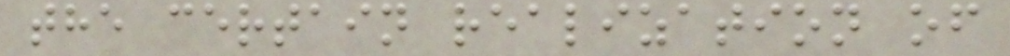the certain realization of
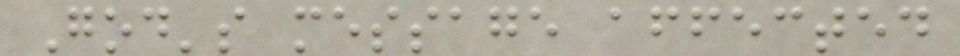God's message affected
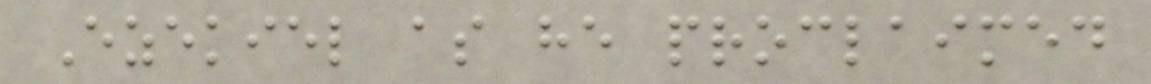Ezekiel as he proclaimed
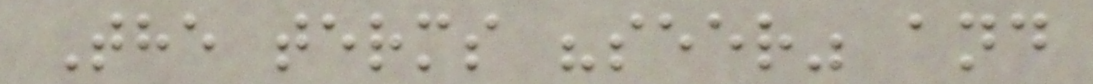The terms "seer" and
